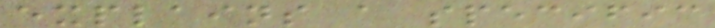explains a specific
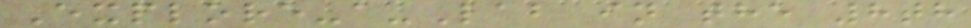Explore-a-Lab in the 8th
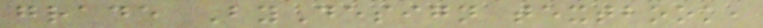grade ByDesign textbook,
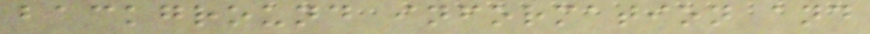background information and
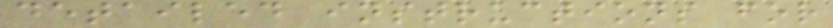detailed instructions for
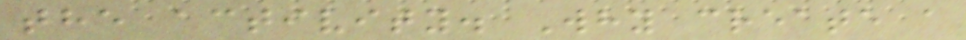the activity. Why create a
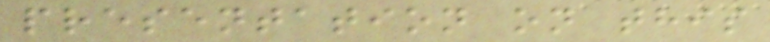presentation on this
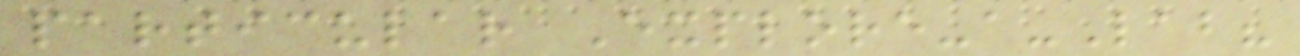particular Explore-a-Lab?
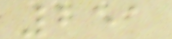251
